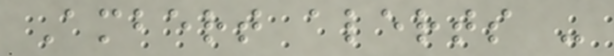Ambert alerts -
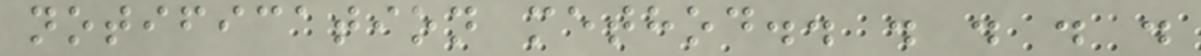notification method.. . . . .
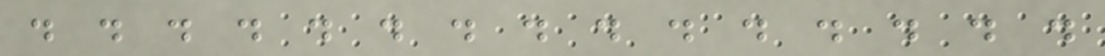. . . . . . . . . . . . . . .
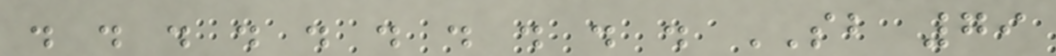. . . . . . . . . . SB 79
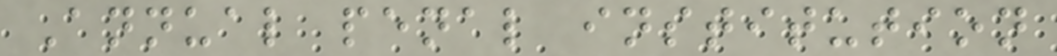Annual penal institution
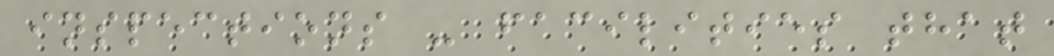inspections - facilities that
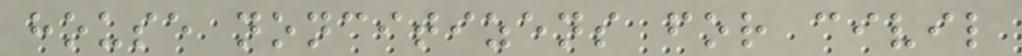house noncitizens for civil
